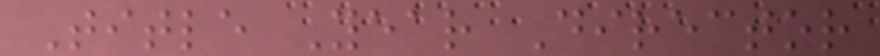Title Year Director
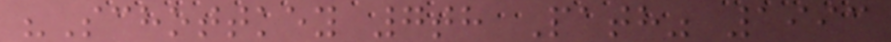"Schottkey 7th Path" 1993
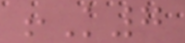!K7
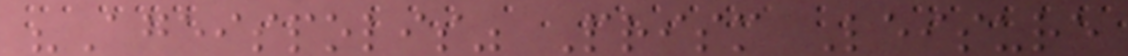"Ageispolis" Prism Leisure
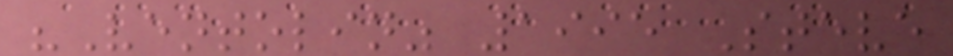"Ventolin" 1995 Steve
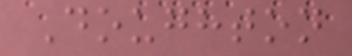Doughton
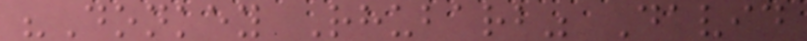"Donkey Rhubarb" David
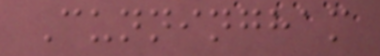Cunningham
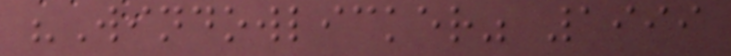"Windowlicker" 1999
